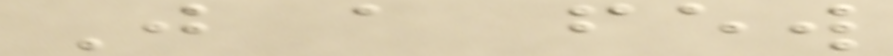Just a few
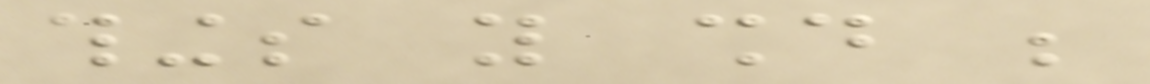things you should be
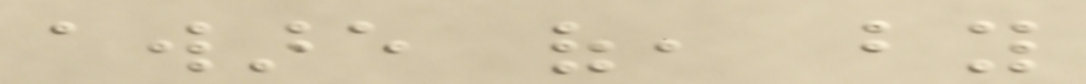aware of, by
